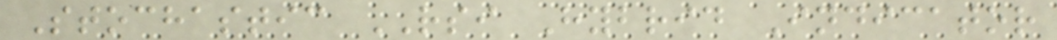Stochastic RSI Hybrid Indicator
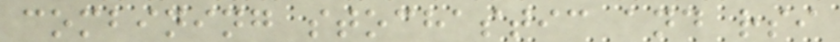combining stochastic and rsi
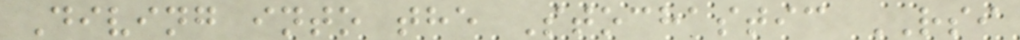Diving into the Stochastic RSI
